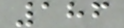186
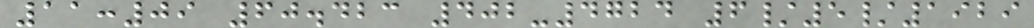11:09 60.423 402-4724 6/5/1929
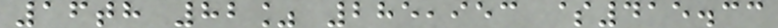16th 82% 285,953 $415.33
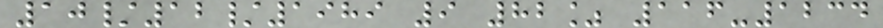10/12/1989 9 82% 116-1234
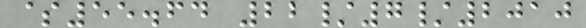$55.64 22/7/2010
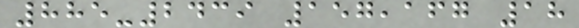885-2439 157,167 18
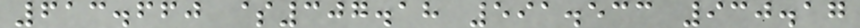613.660 $307.18 591.533 930.17
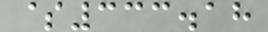$333.18
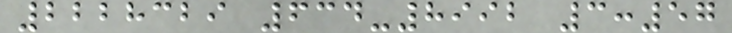2228329 634-8992 3:57
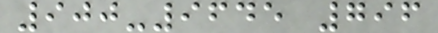900-9645 796
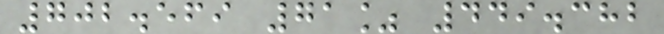702.569 71% 449.382
